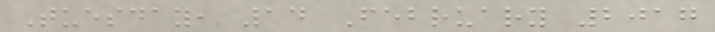Tuesday, 14 February 2017
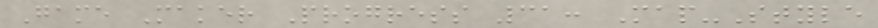Game Maker Progress 31: Map-Style
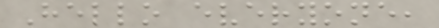Hello everyone,
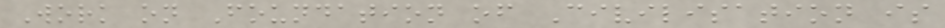Work on Foundation of Civilisation is
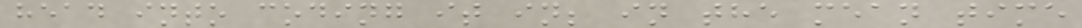head into coding it in; in the mean time
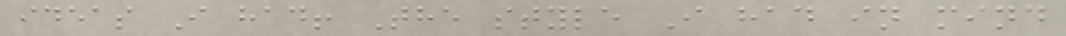ideas I had! The style I had in mind
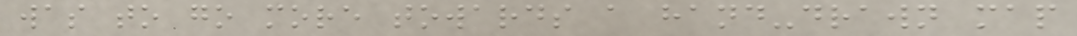was to go more towards a hand-drawn map
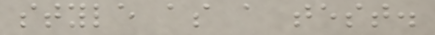style as a test.
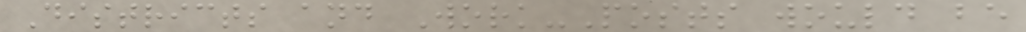Districts and Work-Posts would be
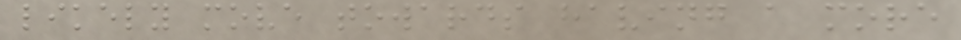likely move towards having a more
